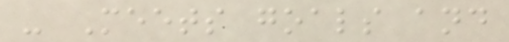- Meets goals and
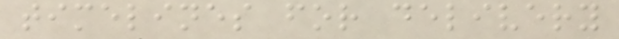timelines for delivery
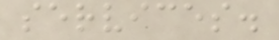services.
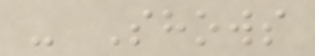- Shows
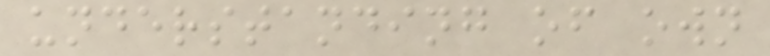understanding of own
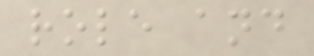role and
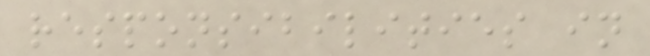responsibilities in
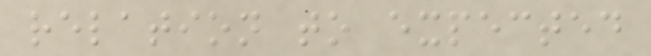relation to expected
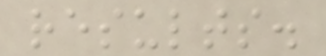results.
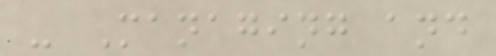- Managing and
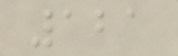121
